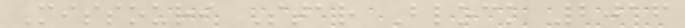Missouri Star Block 2016
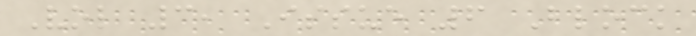Vol 3, Issue 6 Block
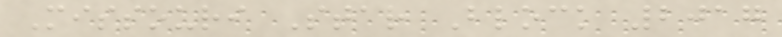Missouri Star Block 2017
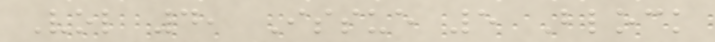Vol 4, Issue 5 Block
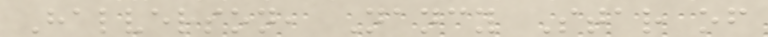Halverson, Nancy Star of
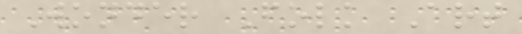Wonder Folk Art
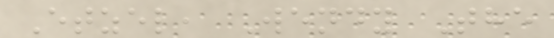Etzel, Wendy The
